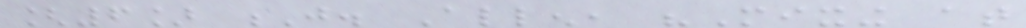[6] J. Allen, "Mixing at
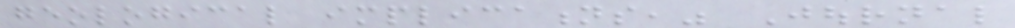geological implications," Journal
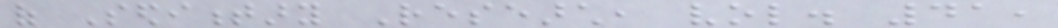of Sedimentary Research, vol. 41,
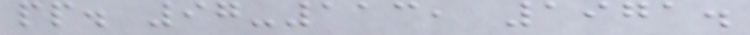pp. 97-113, 1971.
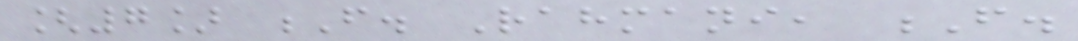[7] F. Rahmani, F.
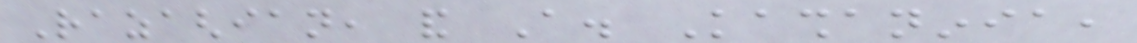Razaghian, and A. Kashaninia,
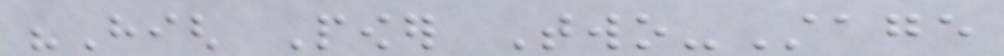"High Power Two-Stage
